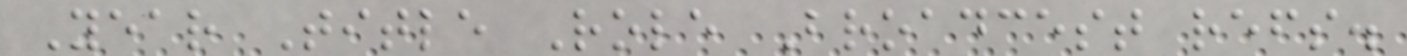Year Title Role Broadcest refs.
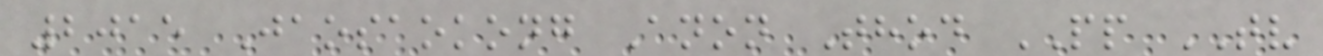2015 Jaosaokong Anon Thod PP TV
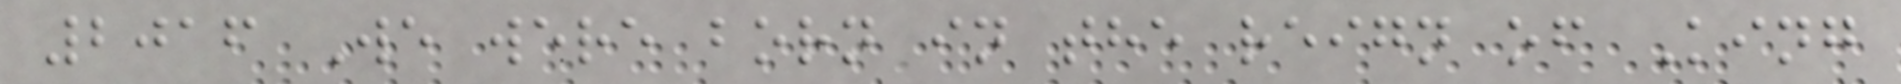2016 We were born in the reign of King
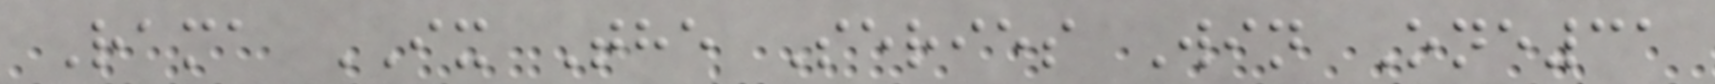Rama IX The Series Win One31
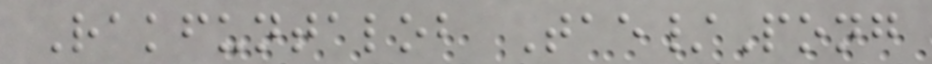Rakfuntalob Tae/Pong
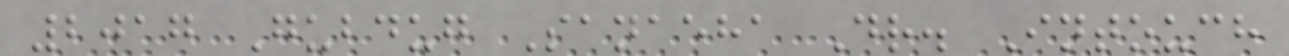2017 Gubdug Sanaeha Dr. Intouch
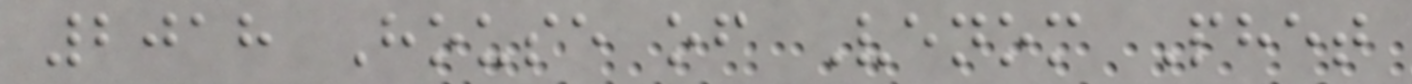2018 House of Venom Phet
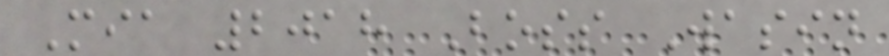Mia 2018 Boss Wasin
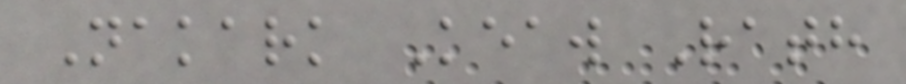Nakark Keaw Rath
